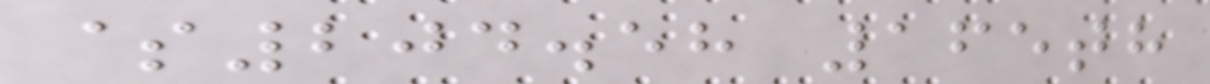$204.58 165th
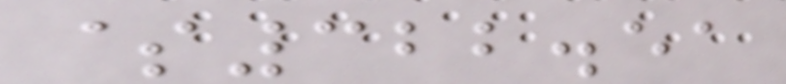$322.51
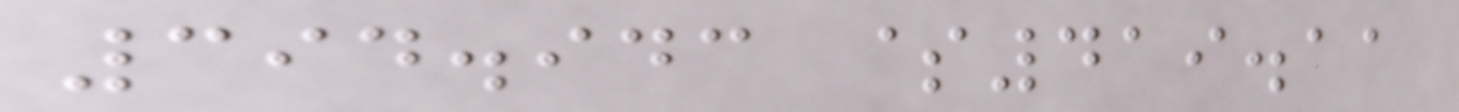394.943 $419.11
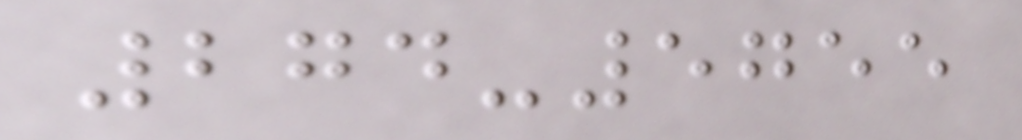274-5755
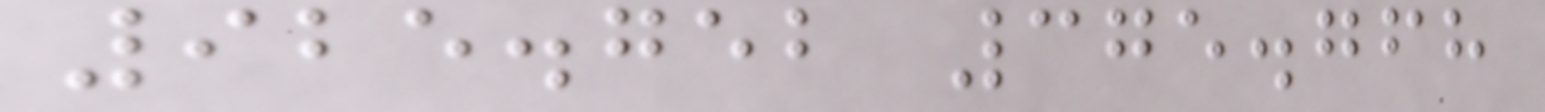925.752 375.768
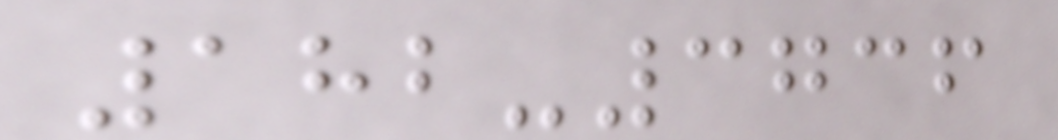182-3736
